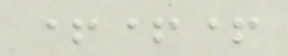+++
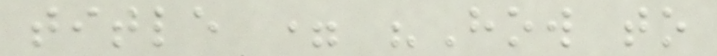title = "How to
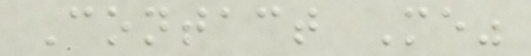Contact Me"
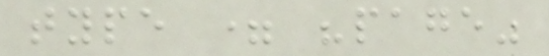type = "page"
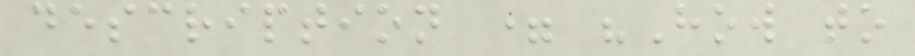description = "How to
